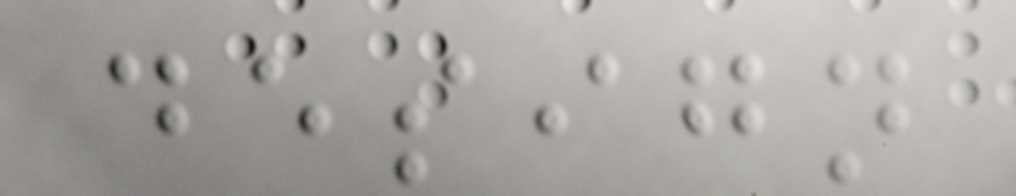design
